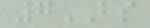7BS
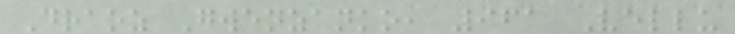Draoz Gwenzanko, 961 Vellu
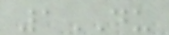1DU
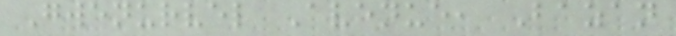Gwenurvel Avenue, Bazan
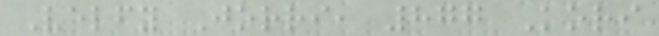Velfy Jorri, 877 Kori
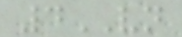4VN
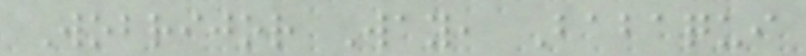Wobrijor Way, Babaqui
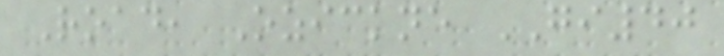Road, Ozickne GI40
